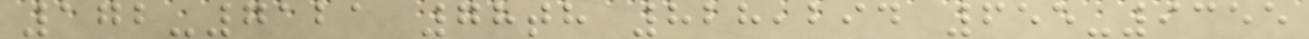172-7121 78th 828,294 655-9355
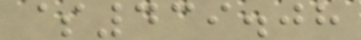$439.08
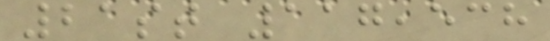21st 117,538
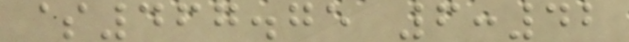$467.75 6:42
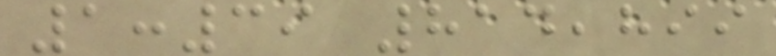1:39 814,899
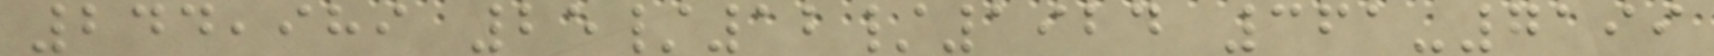244,989 25/12/1924 361-7199
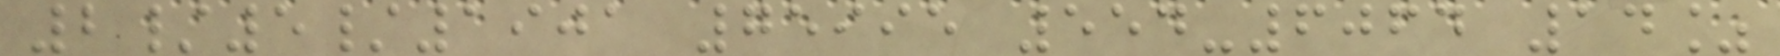2/5/1901 75995 554-6064 14%
